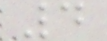4
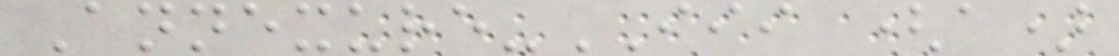Annexure-III (a)
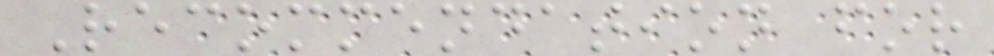Recommendation for
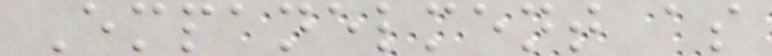Empanelment as
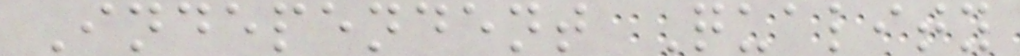Independent Quality
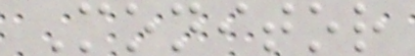Monitor
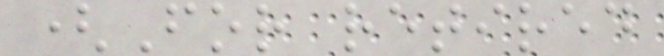(For retired
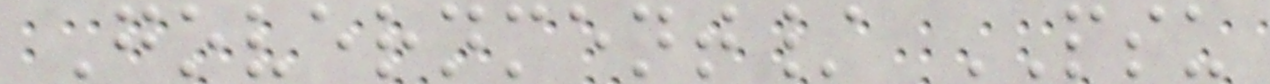Government/ PSU
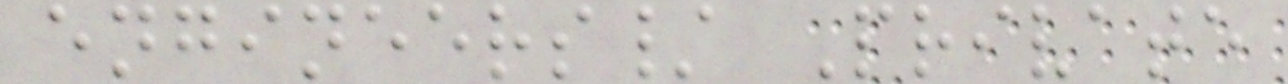engineers/ Private
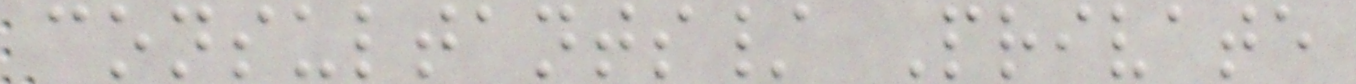consultants/ Private
